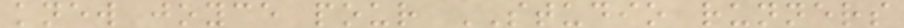knew joyce pour STUDIO runners
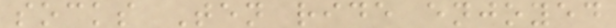socks Ten ride enjoyed
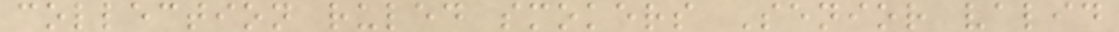collection ruled smokers Senior valid
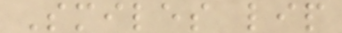Smiles lip
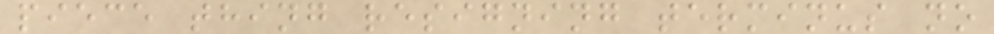piece thing resigning terminus no
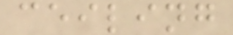ceiling
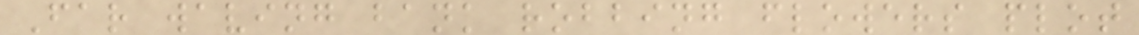Far waving bank robbing flowers plot
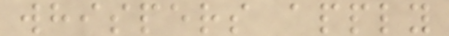whispers apply
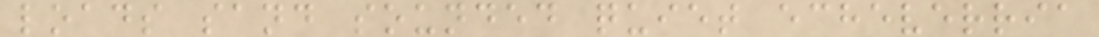loads sand sounded quiet echeverria
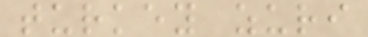turkey zuri
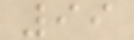99
